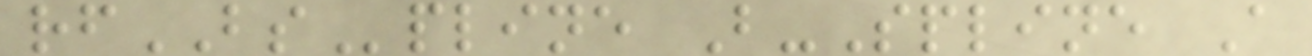rfBSpline B-Spline A
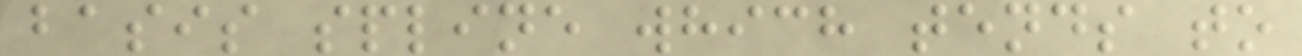basis spline which tends to
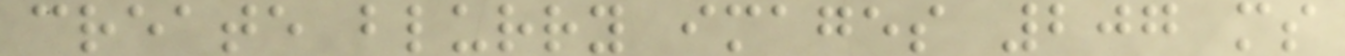create blurry images 207 ms
